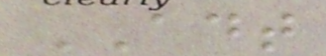ADT
